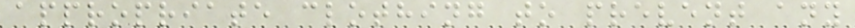appropriate clothing to prevent any
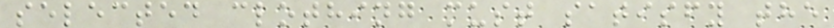selected clothing must satisfy the
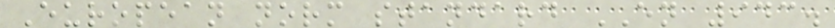European norm standard EN 943.
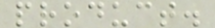product.
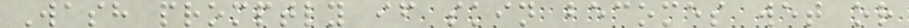Wash promptly if skin becomes wet or
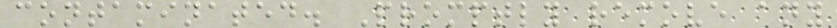contaminated. Promptly remove any
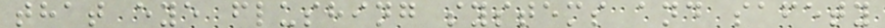that eye flushing systems and safety
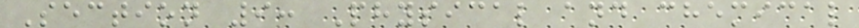Section 9: Physical and chemical
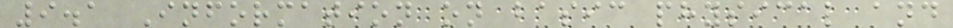9.1 Information on basic physical and
